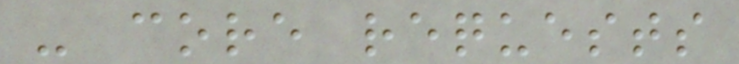- core requests
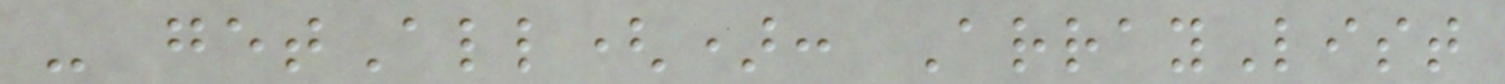- getAll(): ArrayList
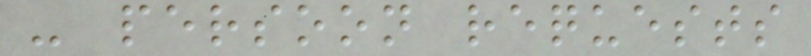- persoon requests
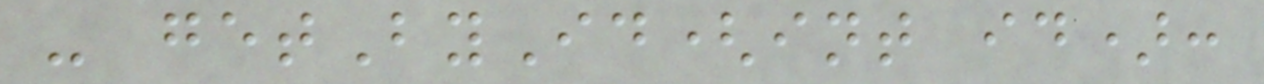- getById(int id):
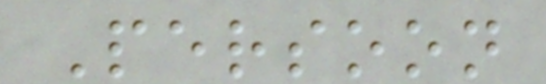Persoon
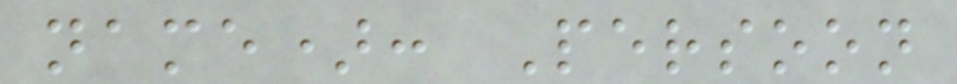name): Persoon
